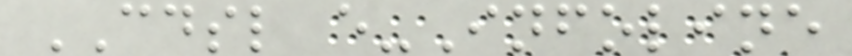CDSL e-Infoline
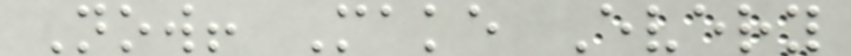Now! Make Every
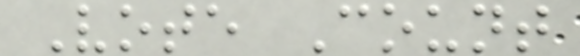Vote Count
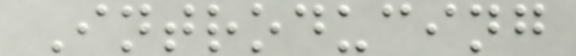Introducing
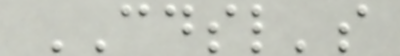CDSL's
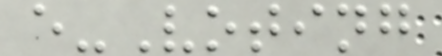e-Voting
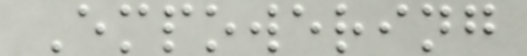Empowering
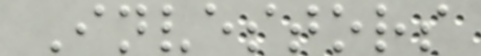Investors
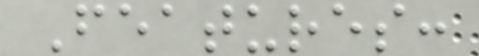Features:
